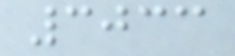3033
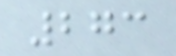273
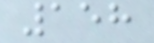158
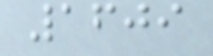1609
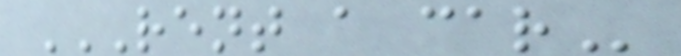RENT A CAR
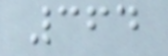364
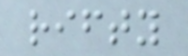rifty
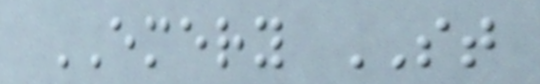EMERY ST
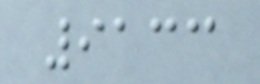9133
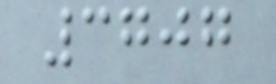3707
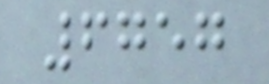6757
